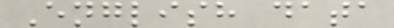English data
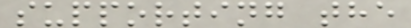supporting the
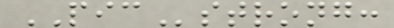PICstrong:
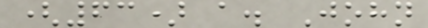(63) a. John
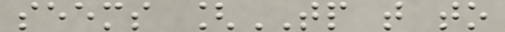seems [TP t to
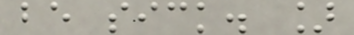be sick. ]
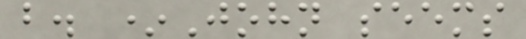b. *John seems
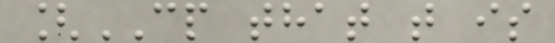[CP that t is
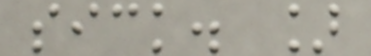sick. ]
